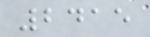2415
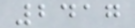2417
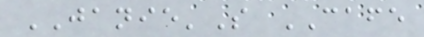JANIE'S CAFE
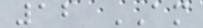12 AM
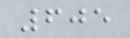605
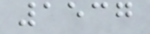1537
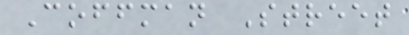Coffman Street
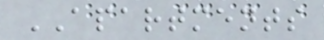APARTMENTS
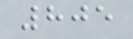805
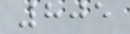805
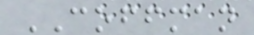COFFMAN
